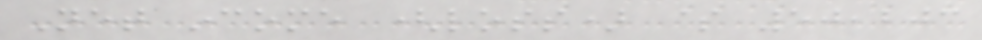Net income (loss) $ 50,203
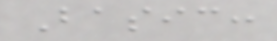Basic:
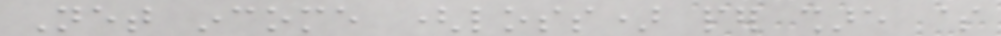Net income (loss) per share $
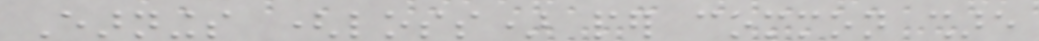Earnings (loss) per common share
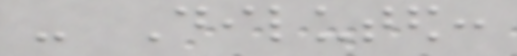- Diluted:
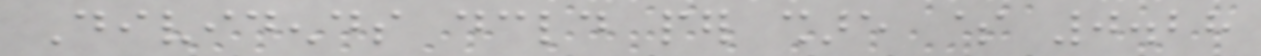Dividends declared per share $ 0.28
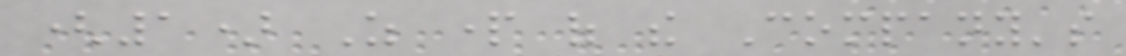(1) As part of the Company's
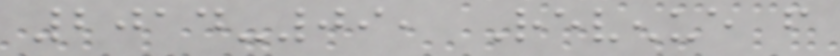2014-09, Revenue from
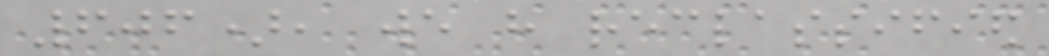606), we have reclassified
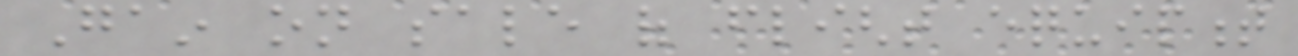Gain on sale of flight equipment
